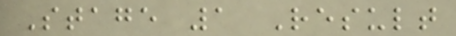Stage 1 Result
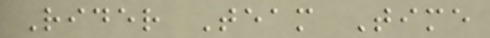Rider Team Time
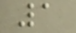1
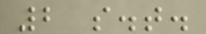2 s.t.
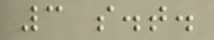3 s.t.
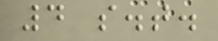4 s.t.
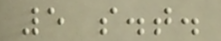5 s.t.
